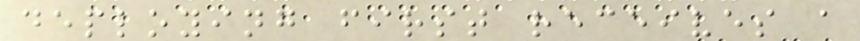deploying first receives a
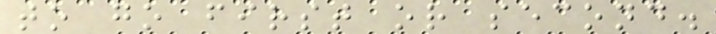to go first or second.
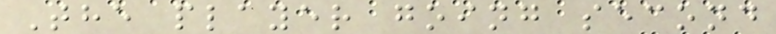The player going second
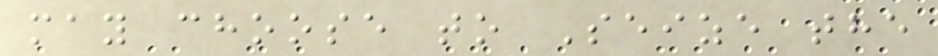may choose to Seize the
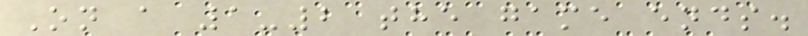On a 1-2 the game ends.
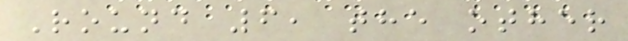Round 6, the other
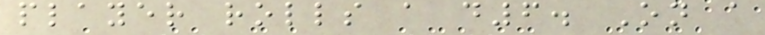player rolls a d6. On a
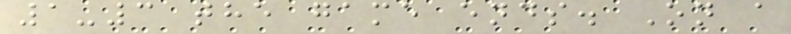1-3 the game ends. On a
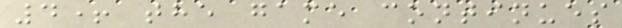4+ the game continues
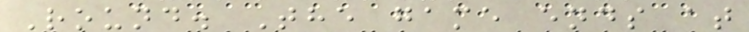Round. The game ends at
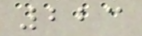223
